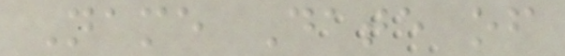Name Date of
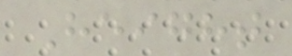Height
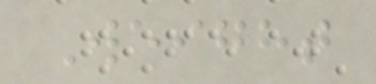Weight
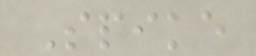Spike
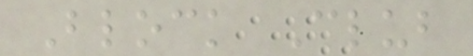Block Club
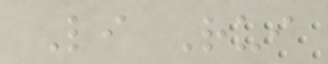Li Rui
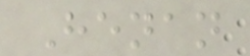Henan
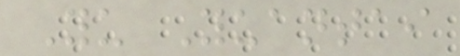Yu Yuantai
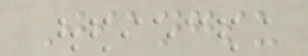Jiangsu
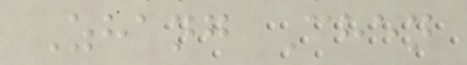Zhang Chen
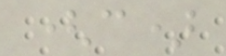(c)
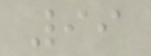99
